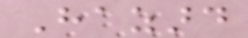Hazard
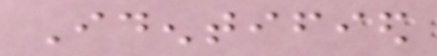Identified
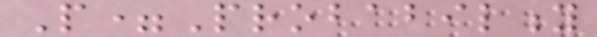P=Probability
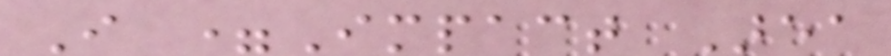I =Impact Area
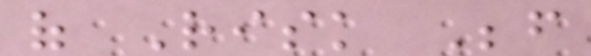of Risk Before
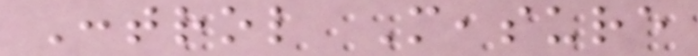Control Measure
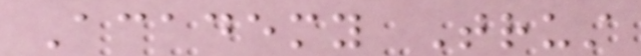Academy Trust
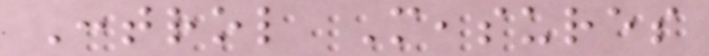Control Measures
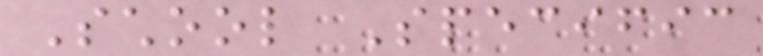School Specific
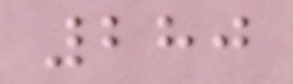280
